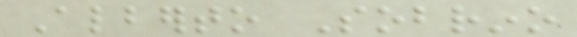Alberto Sobrino
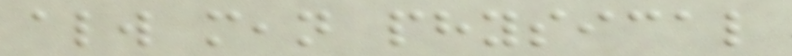always mean physical
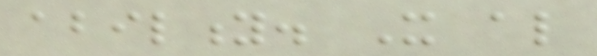ability. It also
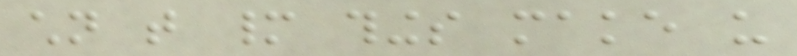children that many things make us
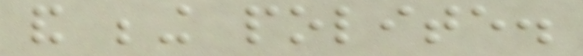and being polite.
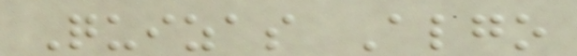Quizas Algo
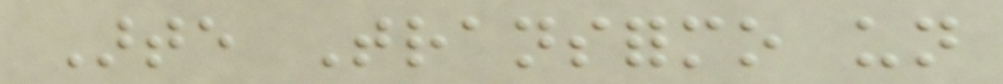Arte Transformo un
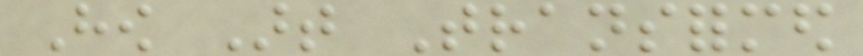How Art Transformed
